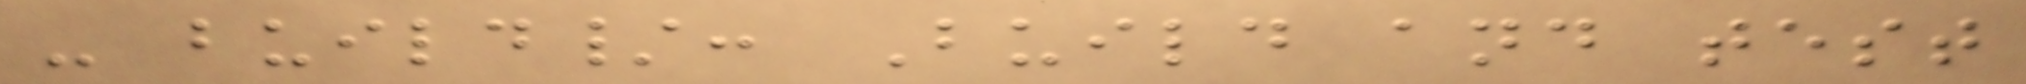- build/: Build and test
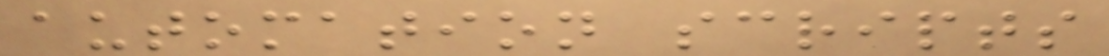automation scripts
